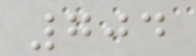704
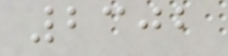2302
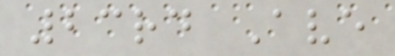23rd Ave
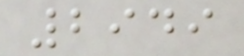2949
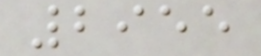2955
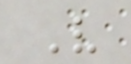V
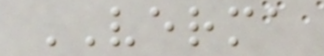VERMA
